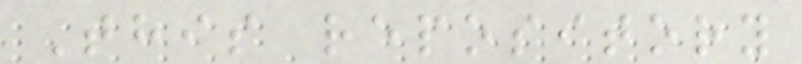This repository
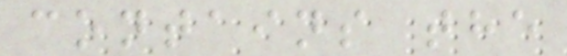contains the
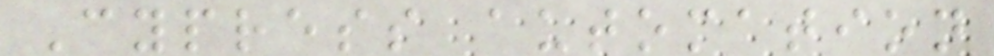Cypress automation
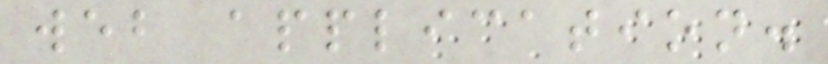web application.
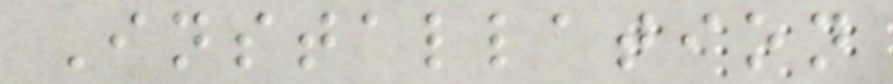Installation
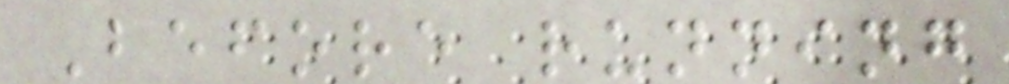Before running
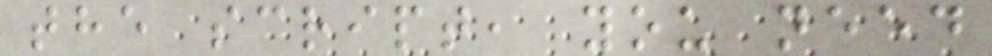the script, you need
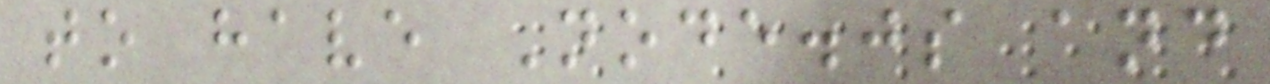to have Node.js and
